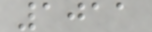1011
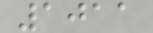1011
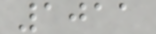1011
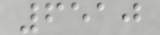6510
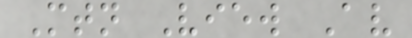Mtn View Av
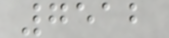7512
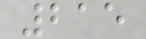215
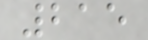215
